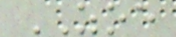ZOE
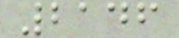2146
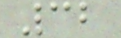32
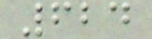624
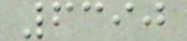6390
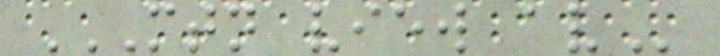MTN VIEW AV
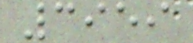3959
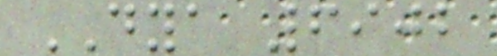DYA 6902
